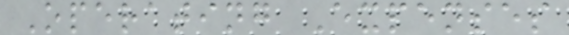Operating Expenses
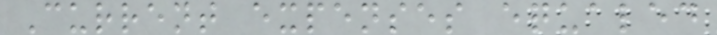Current expenses equaled
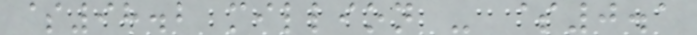$98.2 million - $0.1
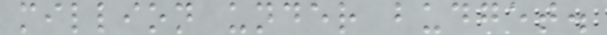million under budget.
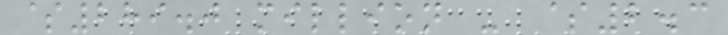$289.0 million - $2.3
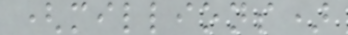(millions)
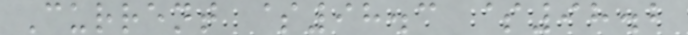Current $98.3 $98.2
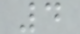4
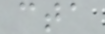cta
